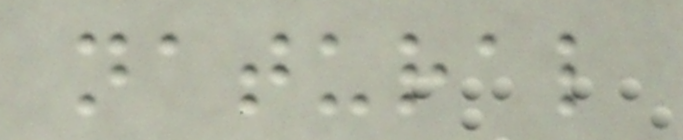natural
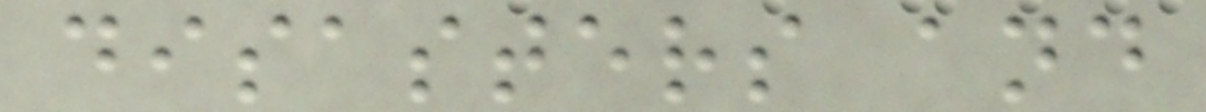disasters and
